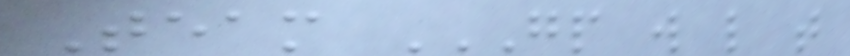Team GP W L T
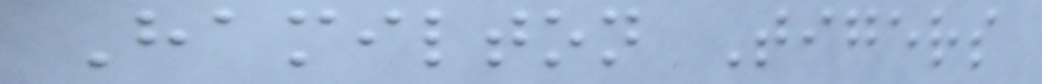Hamilton Tigers
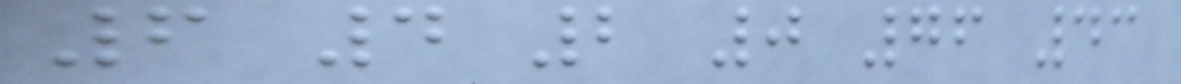6 4 2 0 76 43
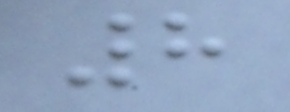8
